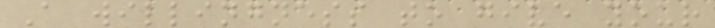A willingness to give your
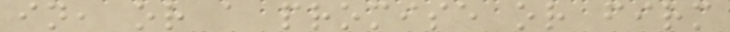in, or a promise or firm
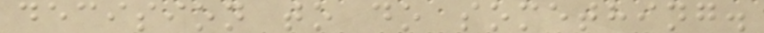decision to do something.
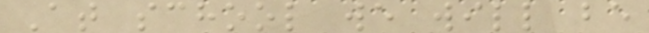At school we will be
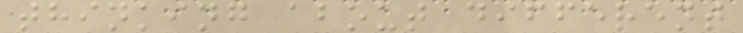thinking about different
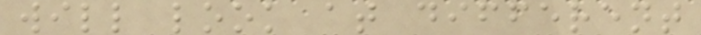will look at different
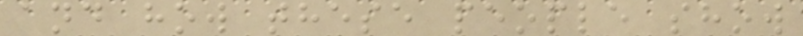and how these people show
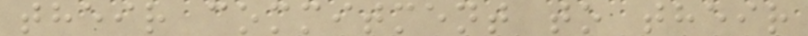their commitment to their
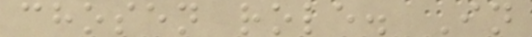chosen role. In
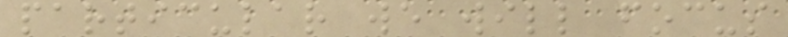particular we will focus
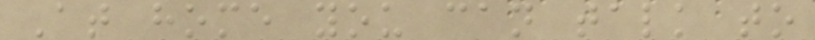At home you can talk to
